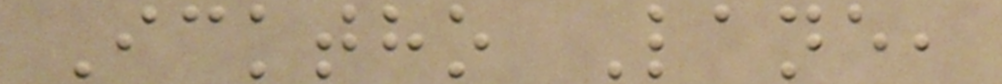Icktho Lane,
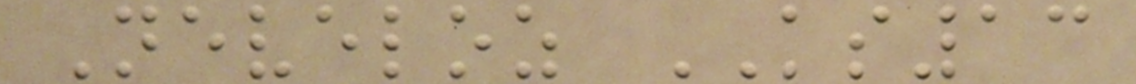Neveloz KS13
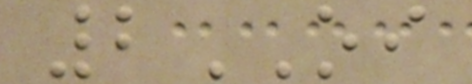2OI
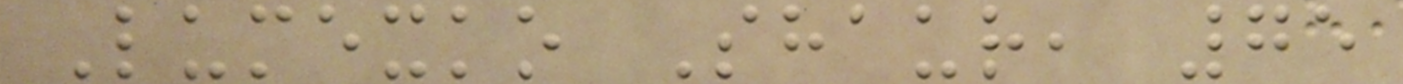Lumexko Shaur, 75
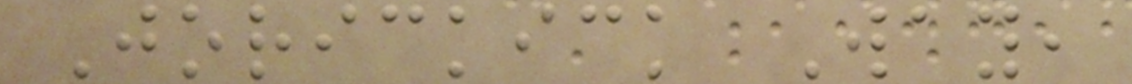Jorickick Way,
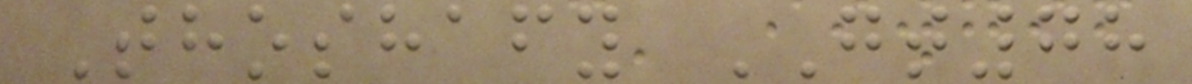Thoshafy GT78
